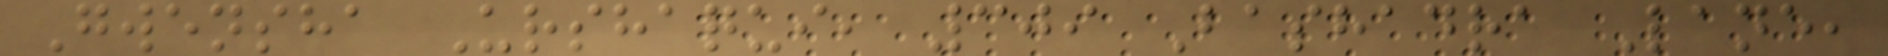Gwensha Urshaqui, 309 Bashadra Lane,
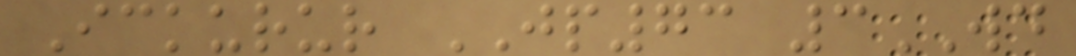Ickurur JP73 3WD
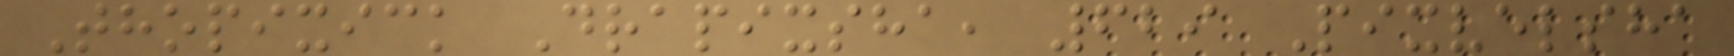Thopixick Drapixsha, 629 Pixvelsha
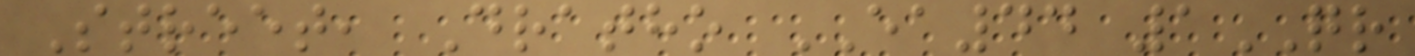Street, Dratho EA44 1QR
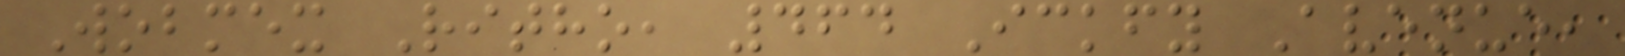Wobmex Ritho, 464 Ickfy Avenue,
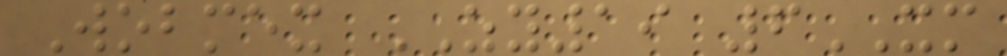Wobmex ZY19 6XM
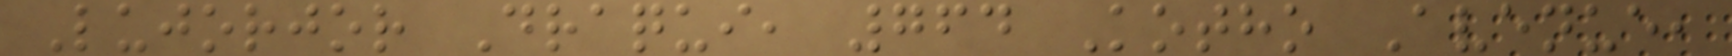Lujorjor Draqui, 764 Kotho Avenue,
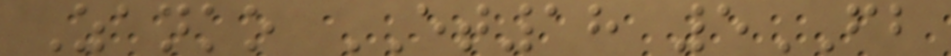Zanko ET18 5FB
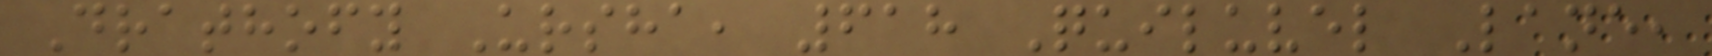Drathofy Ursha, 618 Quiluvel Lane,
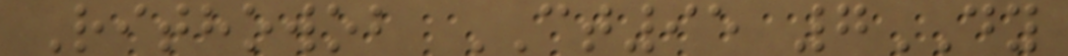Rithowob CT95 7DY
